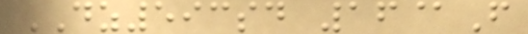DZ593sd 16@F
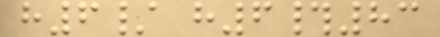h6/ h6#83
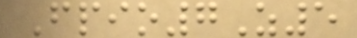Fpio7Z5
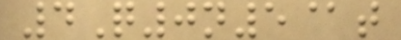4Q0n5@t
